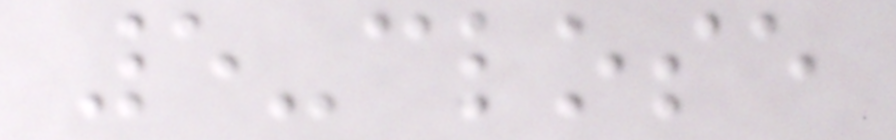5-close
